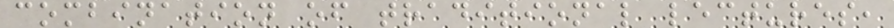combination of traditional lectures,
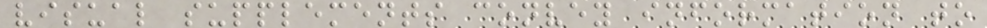visual supplements convey information to
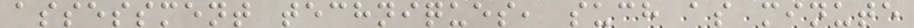assessment techniques, such as minute
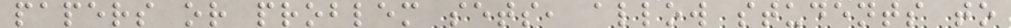papers or problem sets, allow students to
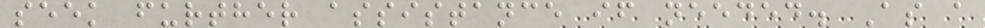seek further assistance if needed. As a
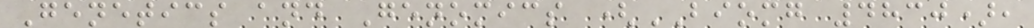Genetics and Genomics (BIOMG 4830),
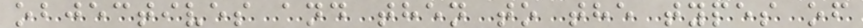objectives and then to the types of
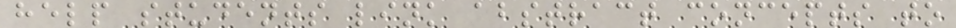help students link abstract concepts to
